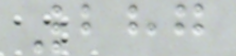287
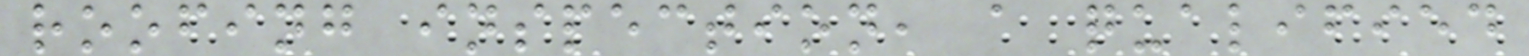roofing inspection, a qualified
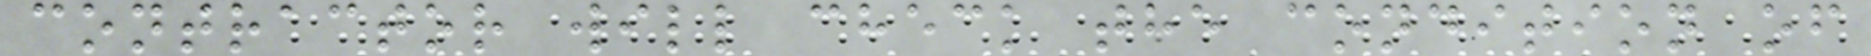contractor will check the condition of
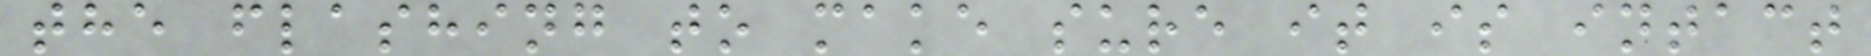the flashing to make sure it is intact
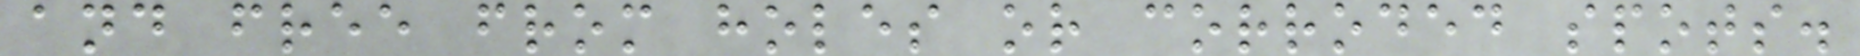and free from holes or corroded spots.
